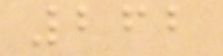262
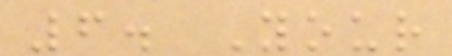6. Your
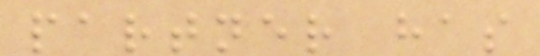partner has
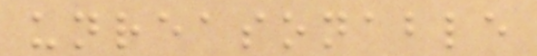unreasonable
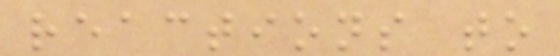reactions to
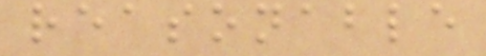reasonable
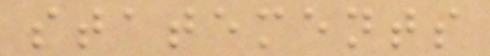statements
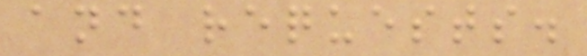and requests.
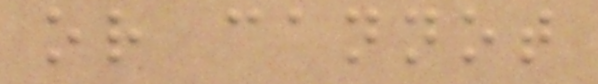or cannot
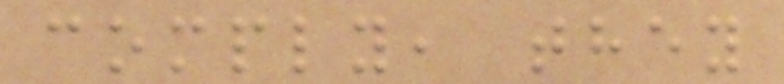comply, they
